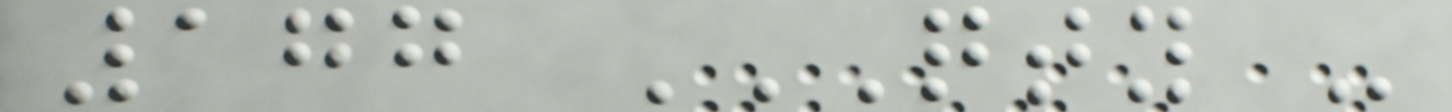177 QTY -
